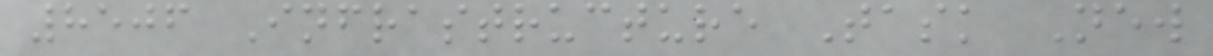8506 Infrastructure Task New
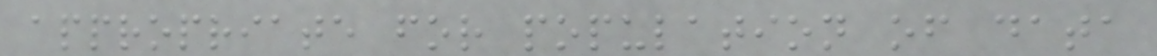appropriate for population of data
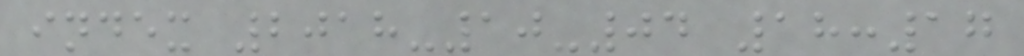index 2018-10-04 18:17
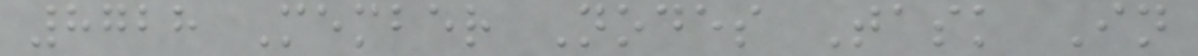8728 Member Nodes Task In
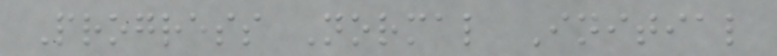Progress Normal Initial
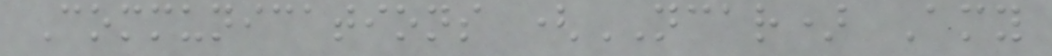Communications (NCAR) Amy
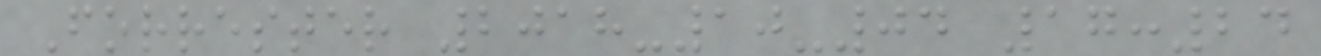Forrester 2018-10-04 17:24
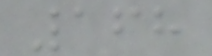168
